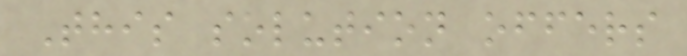This solution offers
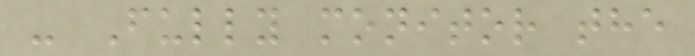- Fully monitor the
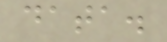data.
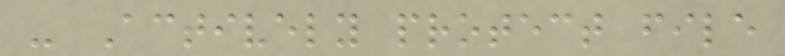- Actively protect file
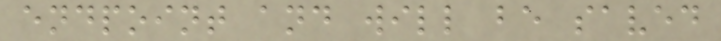endpoint and will be saved
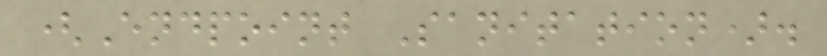(Endpoint Sanitation).
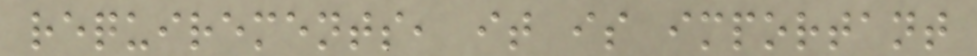requirements, it is important
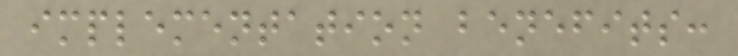implementation benefits:
